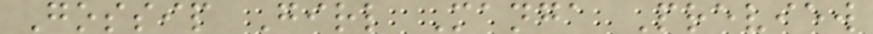Gossip Girl Manga Preview
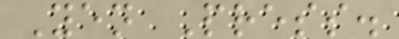Yen Press.
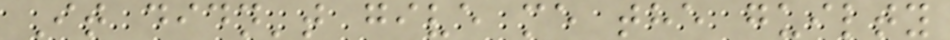It didn't give me the guilty
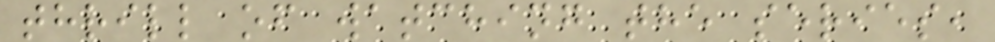thrill of watching the series,
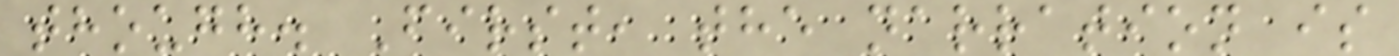though. First, the narration is
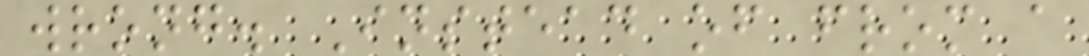wrong. Instead of from a
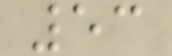53
